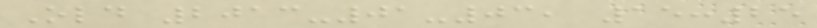Old 2013-01-03, 15:25
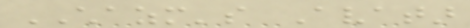CHAZM's Avatar
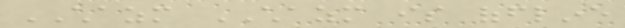CHAZM CHAZM is offline
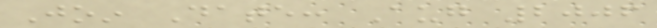Join Date: Aug 2006
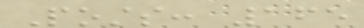Posts: 165
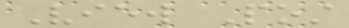View Post
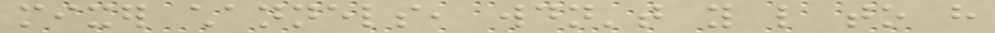mixer channels, wouldn't you like to have
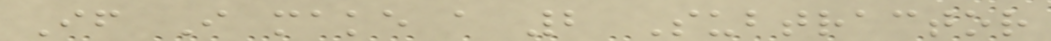If I make a 2 Subtractor
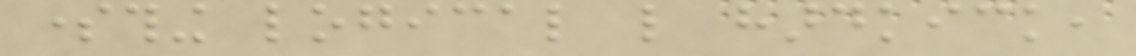something logical like hardkick,
